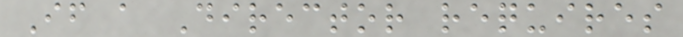If a Director requires
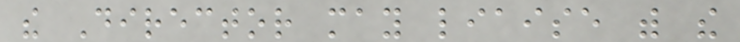the Director may liaise with the
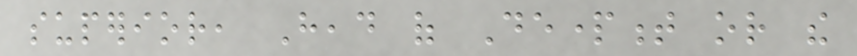superior, Head of Department or the
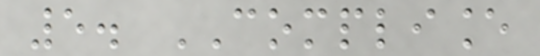5. COMPLIANCE
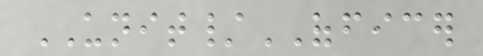UNIT/OFFICER
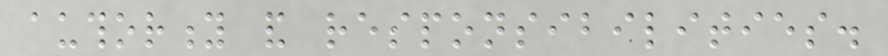authority and responsibilities.
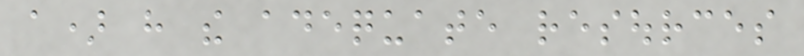a) have the adequate resources
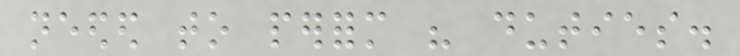needed to perform his duties.
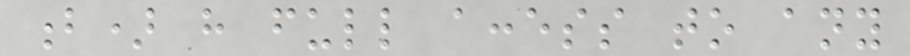b) have full access to any
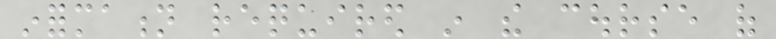information required in the course of
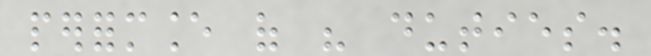performance of his duties.
